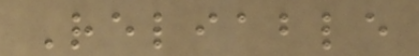Reliable
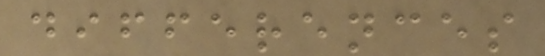differences
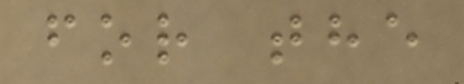for the
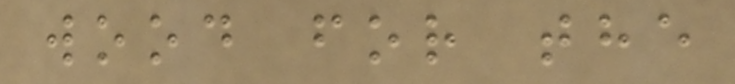wood for the
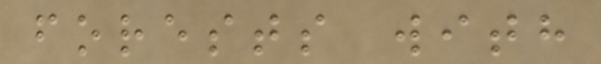forests with
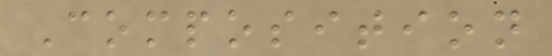Composition
